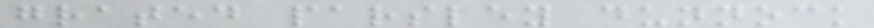grated parsley dunnock
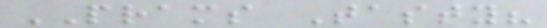PRAMS Tasty?
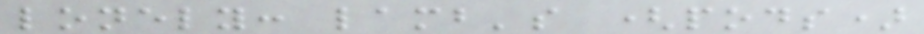lonely: lamb's (pods)
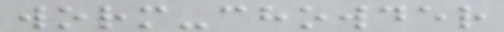worm-chowder
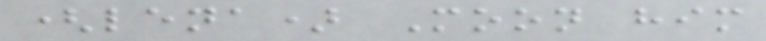(lena) Moon him
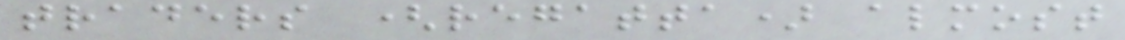traders (regatta) almost
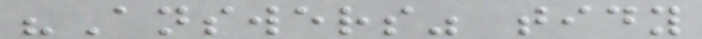"Answers" tidy
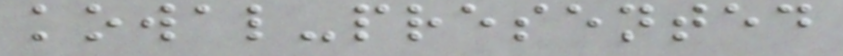kowal-presented
